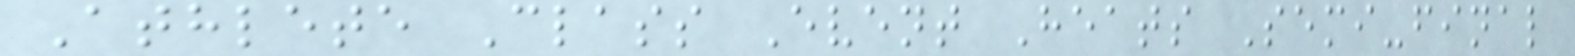Athlete Class Event Heats Semi-final
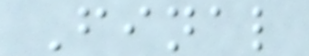Final
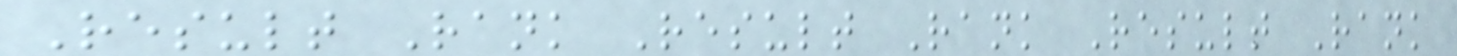Result Rank Result Rank Result Rank
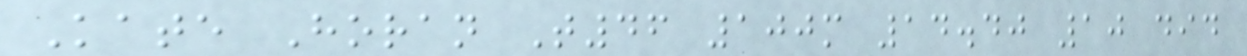Kate Horan T46 100m 14.40 10 did
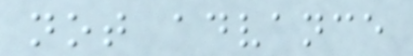not advance
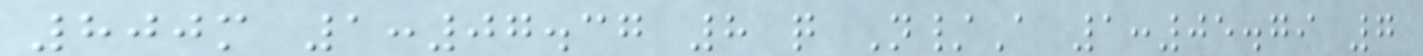800m 1:07.37 8 q N/A 1:05.79 7
